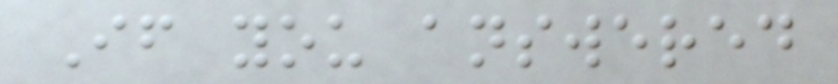If you answered
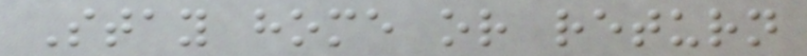Stay home or return
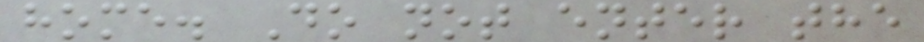home. Do not enter the
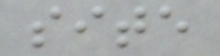site
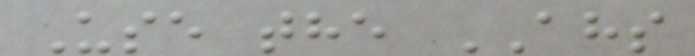Use the AHS
